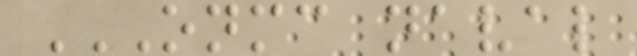ONMC NAVAL
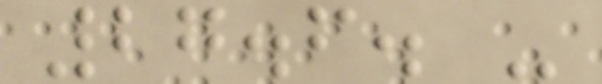27.6. -
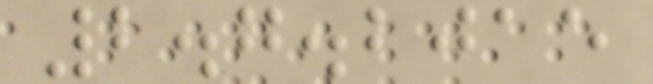2.7.2015
